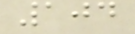104
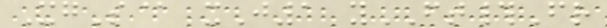XgS@ xJ1 yFT#Fr
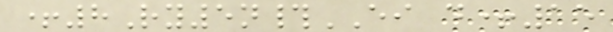+8Ry5n#EI d+15
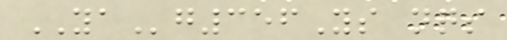YAg356Ys nqs
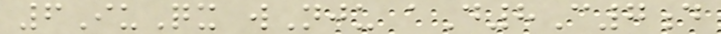6IuQx wNju aD8C7d
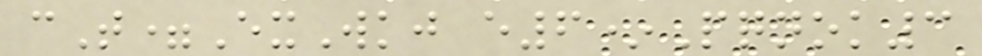cT=ExWkj e6*Pqnok3
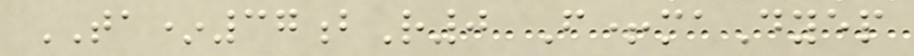TA*37bR0 F+maDyep
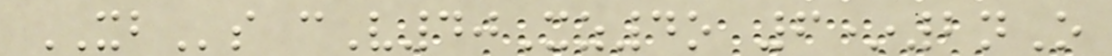XBs cV40Xz4o 6*2nO
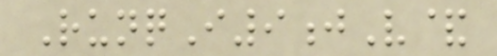RunqI9jV&
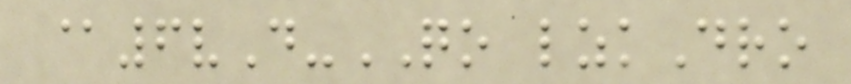@6vD-QO lzkDro
